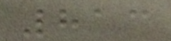813
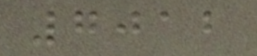7012
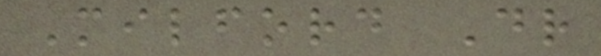Milford Dr
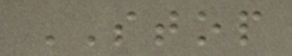STOP
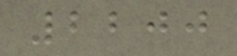2200
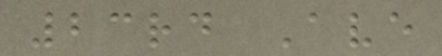23rd Ave
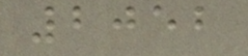2052
